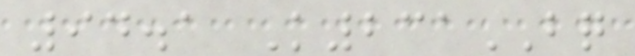94.1 K231BQ
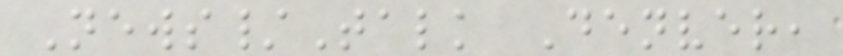News/Talk Denver,
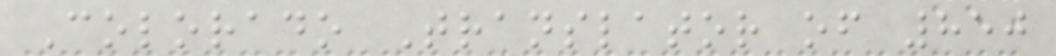Colorado Translator of 850
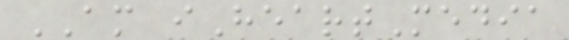AM iHeartMedia
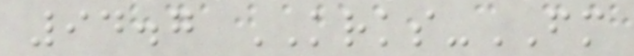94.7 KRKS-FM
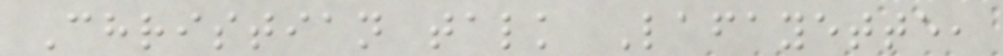Christian talk Lafayette,
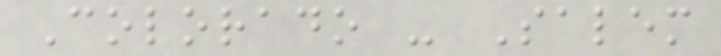Colorado - Salem
